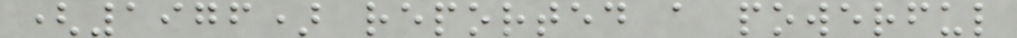(1976) reported a powerful
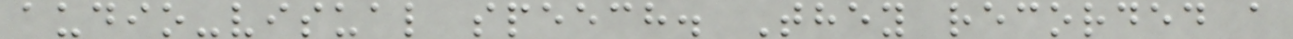audio-visual speech. They recorded a
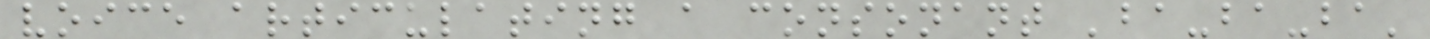voice articulating a consonant 'ba-ba-ba'
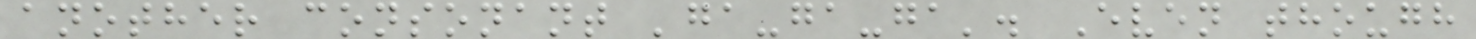another consonant 'ga-ga-ga'. Even though
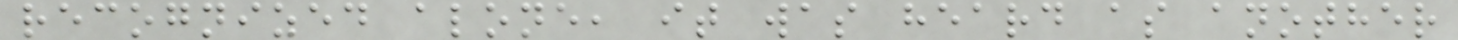recognized alone, it was heard as another
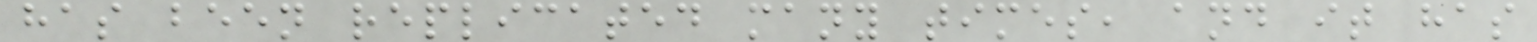has been replicated many times, and it has
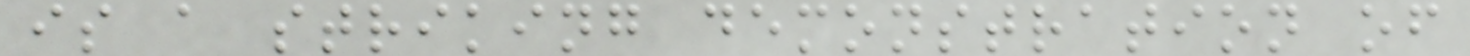is a striking demonstration of
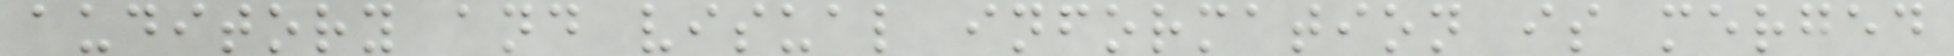auditory and visual information is merged
